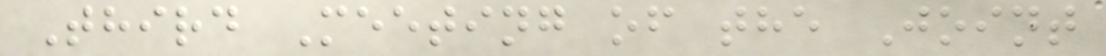Third Meeting of the Joint
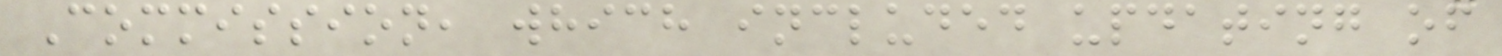Commission, which included updating of
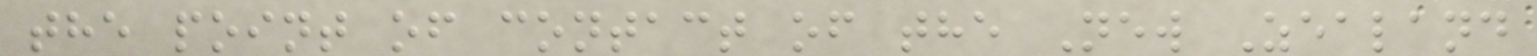the point of contact of the New Zealand
